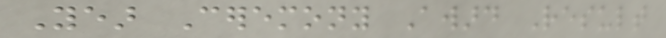Year Ceremony Award Result
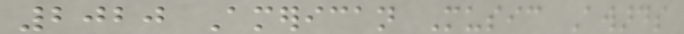2020 American Music Awards
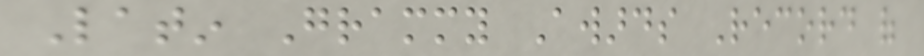Latin Grammy Awards Record of
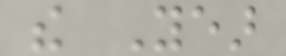the Year
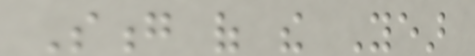Song of the Year
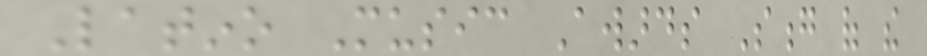Latino Music Awards Song of the
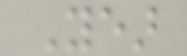Year
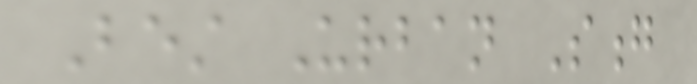Best Urban Song
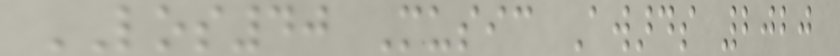LOS40 Music Awards 2020
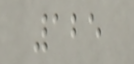125
